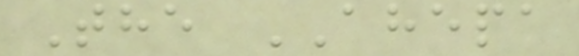The AHEPA
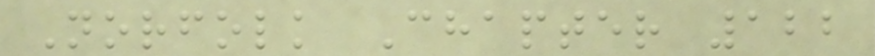Norfolk Chapter 122
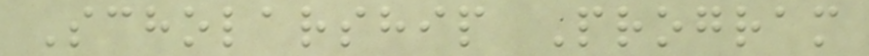Scholarship Program
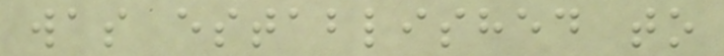was established to
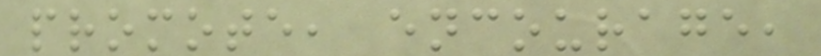promote, encourage,
